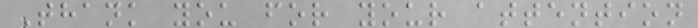Thank you for your attention
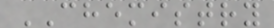CHEMISTRY
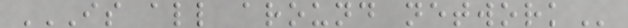IS ALL AROUND NETWORK
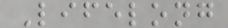Lifelong
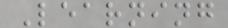Learning
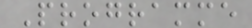Programme
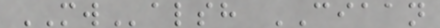MWalsh CIAAN
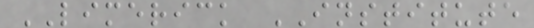LIMERICK INSTITUTE
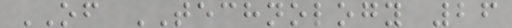OF TECHNOLOGY 26
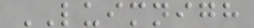LUIMNIGH
